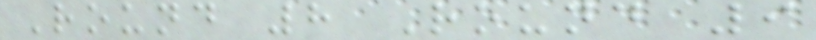Round 8 Round 9
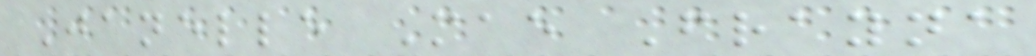Janelle Mae Frayna
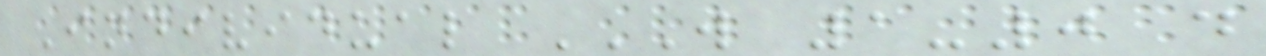Individual W 1-0 D
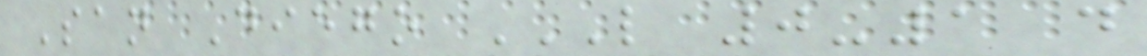San Diego L 0-1 D
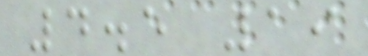4.5 19
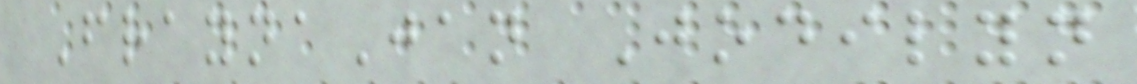FraynaJan Jodilyn
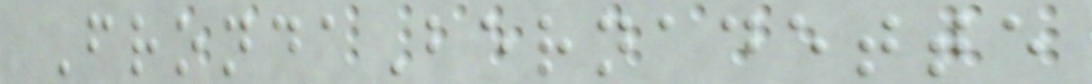FrondaBernadette
